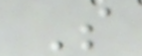S
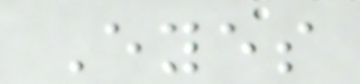Eyes
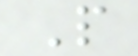P
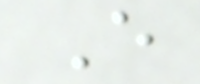E
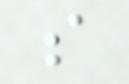s
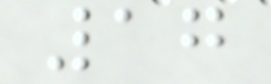17
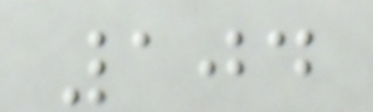104
